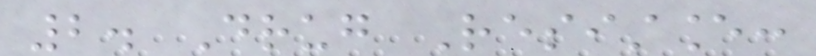2. Drug Resistance:
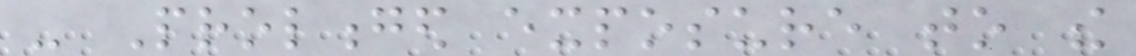- Prolonged exposure to the
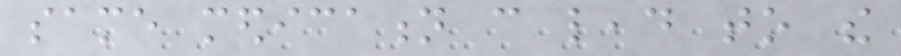same medication can lead to the
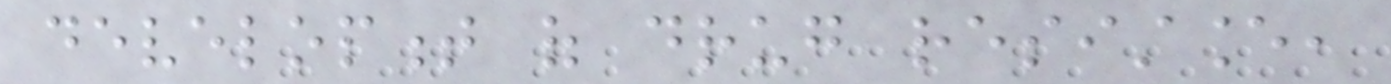development of drug resistance,
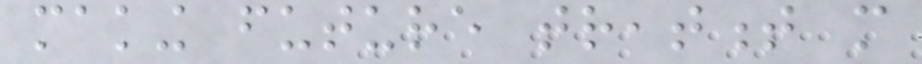making future treatment more
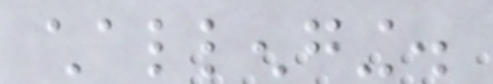challenging.
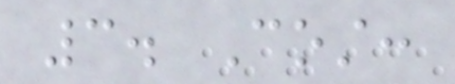3. Cost:
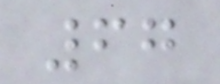67
